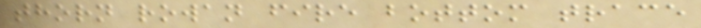thorn rowan fire bottom trace
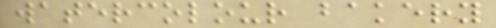watercolour bakery
